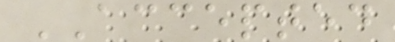ACCEPTED
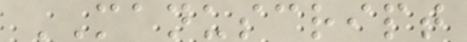MANUSCRIPT
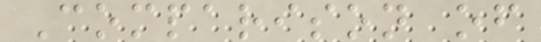Comparison of
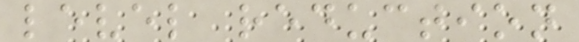level reduction
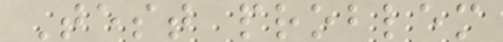Test problem
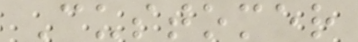Customer
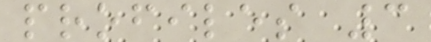profiles 3
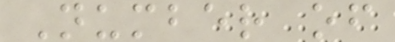Number of
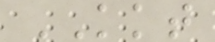KKT
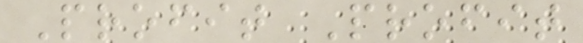Profit Profit
